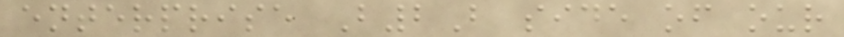enterprise B2B side of our
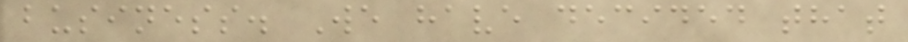business. We have decided that
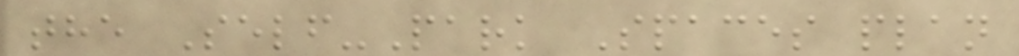the Self-Park Spaces plan
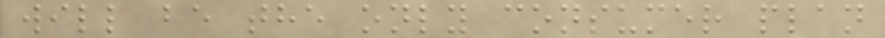will be the only consumer plan
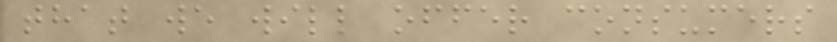that we will offer consumers
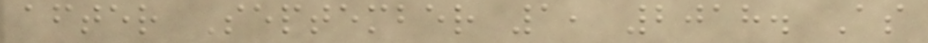after September 1, 2018. As
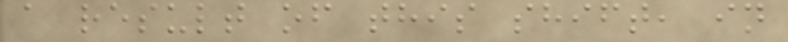a result of this shift, in
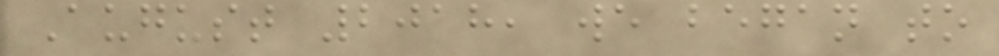August 2018, we began to
